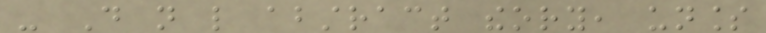- Do not like abstract theory, unless
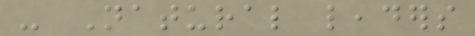- Natural leaders
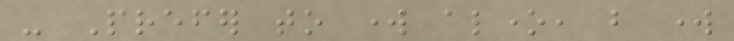- Prefer to work alone, but work
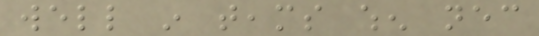well in teams when necessary
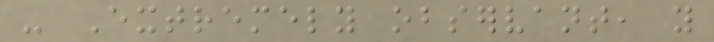- Extremely observant, you
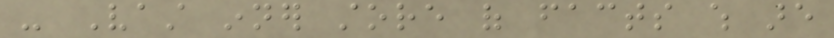- Vast inner store of facts which are
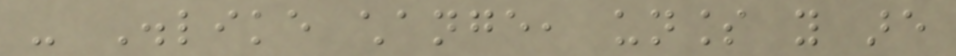- Dislike change, unless you are
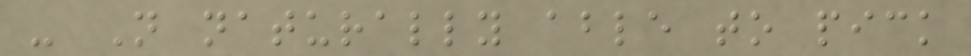- Not naturally able to pick
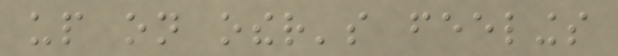up on other's feelings
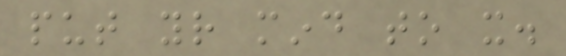put your mind to it.
